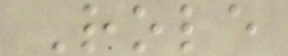Role
